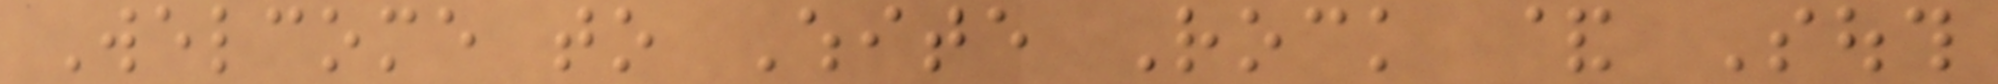Welcome to White Rock & South
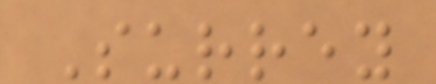Surrey
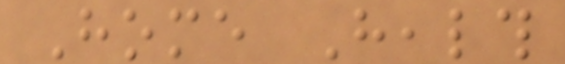Home Health
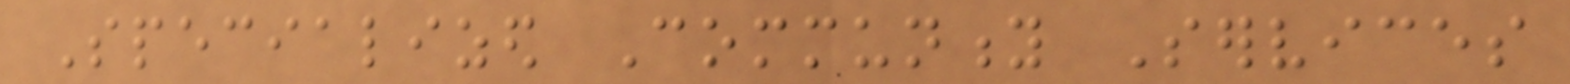Specialized Community Services
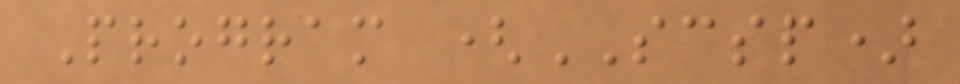Program (SCSP)
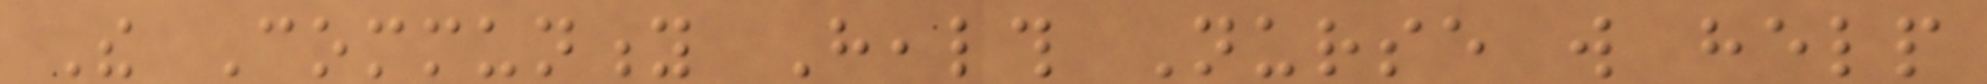The Community Health Nurse will help
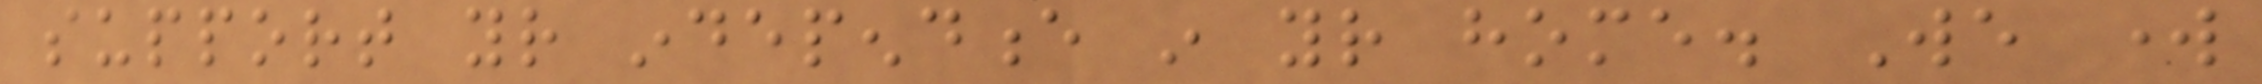support your independence in your home. We work
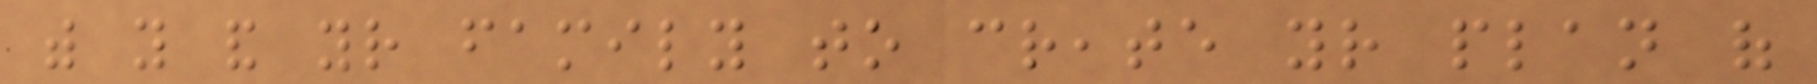with you and your family to create your plan of
